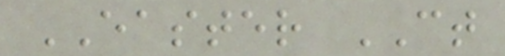EASTER CT
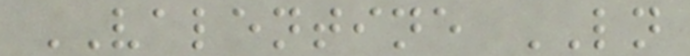VALENTINE LN
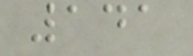141
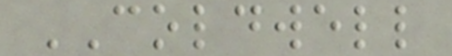COLDWELL
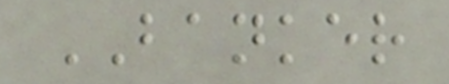BANKER
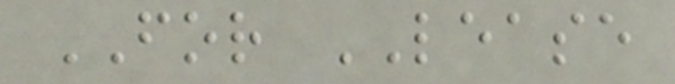FOR LEASE
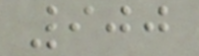900
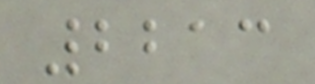2213
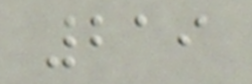219
